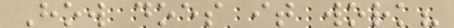How does it work?
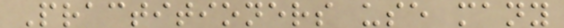Practitioners use many
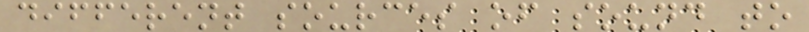different sources of sound to
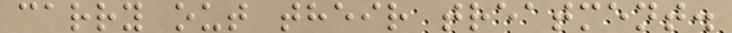carry out their treatment.
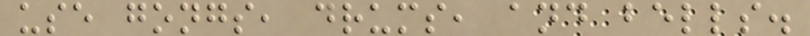use gongs, drums, and bells.
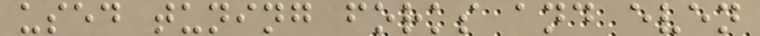used tuning forks and even
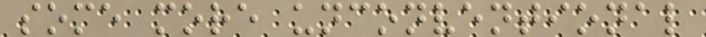some more unconventional
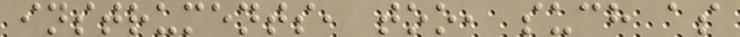instruments, too, such as
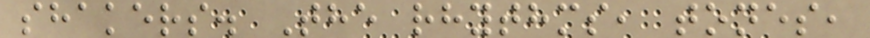shakers. The rhythms, tones,
